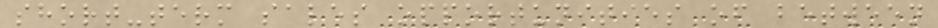short-term sales opportunities of between
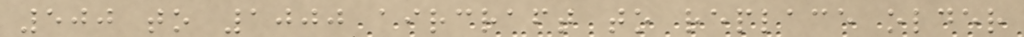500 to 1000 aircraft to replace older
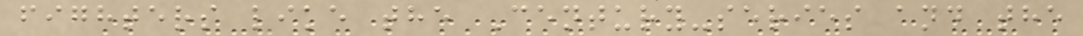fighters like the Century-series and the
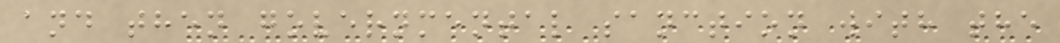and then governmental sanction with the
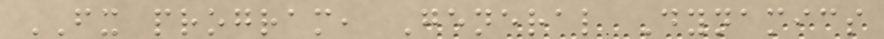FX program, General Dynamics
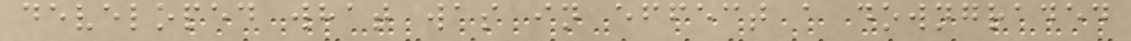developed what was in effect a downgraded
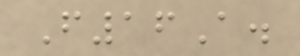F16A.
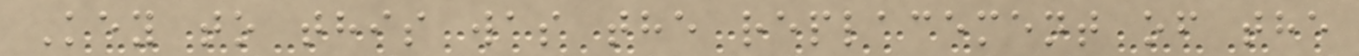Key to this was the replacement of the
